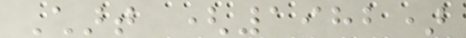Chart (1982)
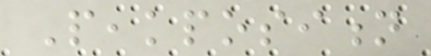Peakposition
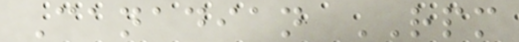Canadian RPM
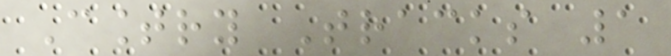Country Tracks 1
